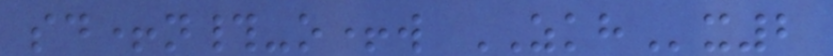sd+n#-o+w ZKHx2
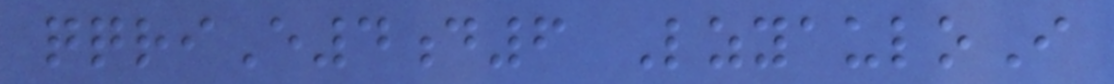qqriE4d6 LzyauloI
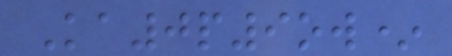Ka0p9ow*
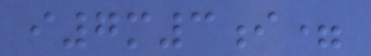i7m3i=
